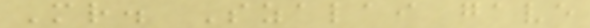Mr. Szalai gave
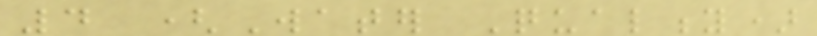4 (Water Quality)
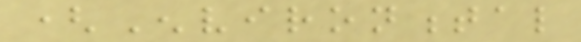(Environmental
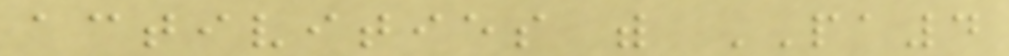activities with PA4
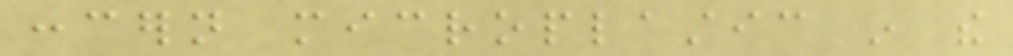concern microplastic in the
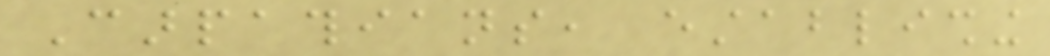Carpathians, establishing
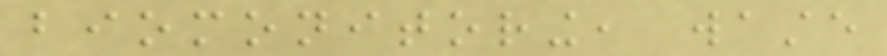biomonitoring, waste
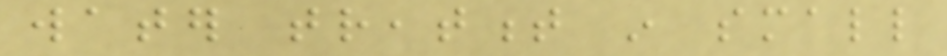water treatment in small
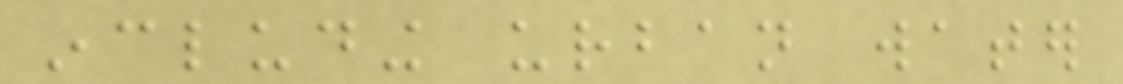including urban water
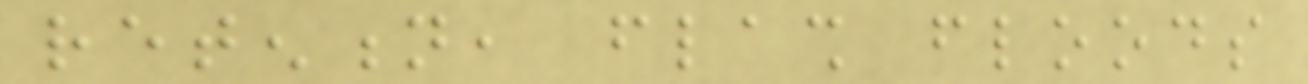retention, flash floods
